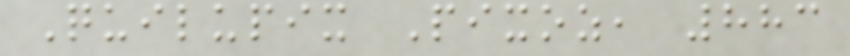Quilupix Pixoz, 883
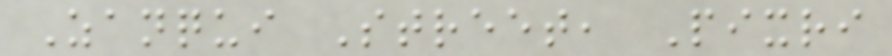Zanqui Street, Pixri
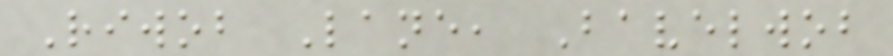Riwob Lane, Bavelwob
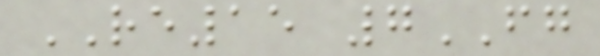RE15 7FG
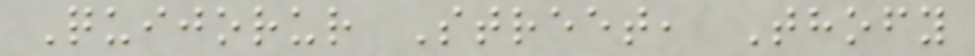Quijorur Street, Thofy
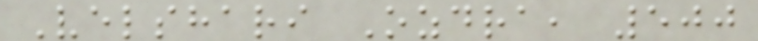Velshari Ozdra, 500
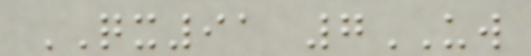QX91 7UW
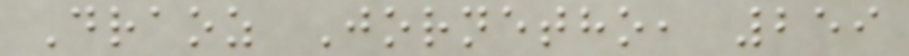Draoz Jornetho, 259
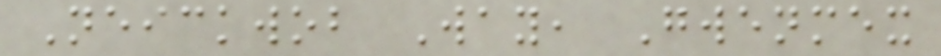Neickwob Way, Gwenmex
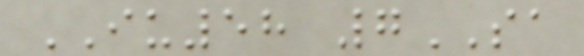IU58 7SA
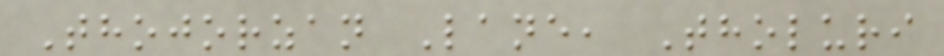Thojorzan Lane, Tholuri
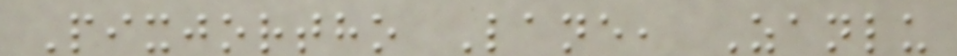Pixjortho Lane, Zanlu
